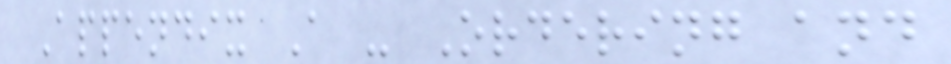Appendix A - Ordering and
